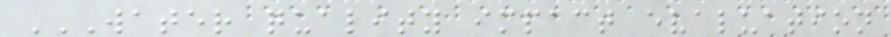WATER QUALITY IMPACT EVALUATION
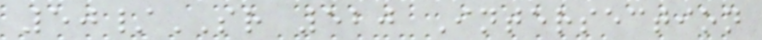50/SR 520 Intersection
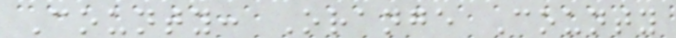County: Orange County
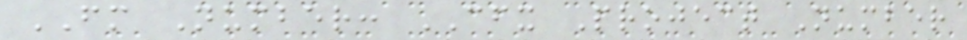FM Number: CFX Project Number
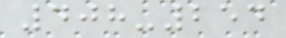408-254
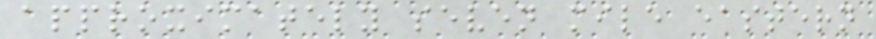approximately seven mile eastern
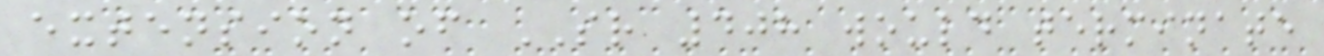extension of SR 408 would terminate
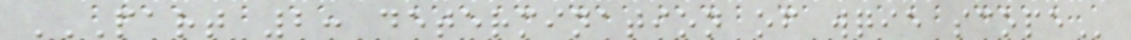PART 2: DETERMINATION OF WQIE SCOPE
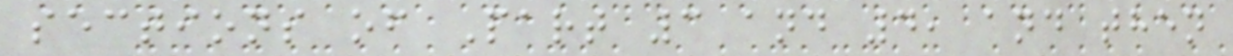sections of Part 3 and 4, and then
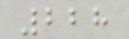228
